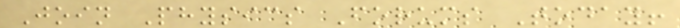Join Physics Forums Today!
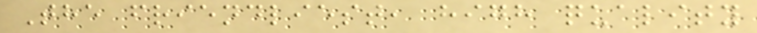The friendliest, high quality
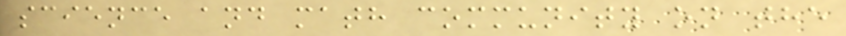science and math community on the
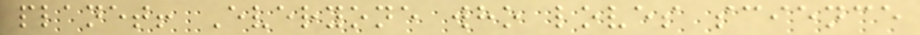planet! Everyone who loves science
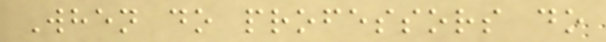When do professors do
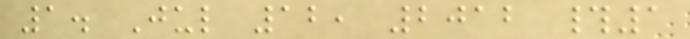1. Jul 12, 2012 #1
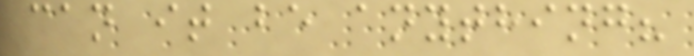can it be anything?
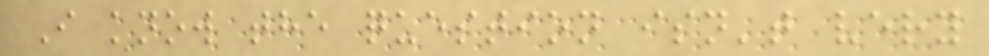I know the question isn't very
